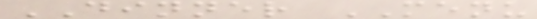DINNER MENU
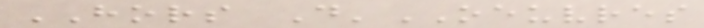HORS D'OEUVRES
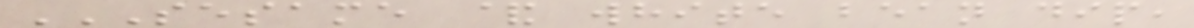SESAME & WHITE BEAN DIP,
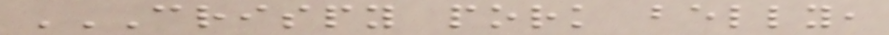CRISPY PORK BELLY,
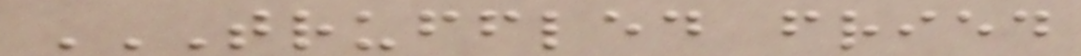TRUFFLED FRIED
